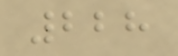228
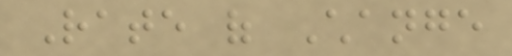Rate of Change
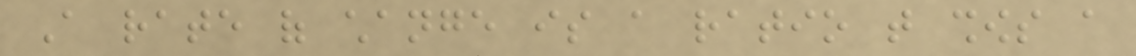A rate of change is a ratio that shows a
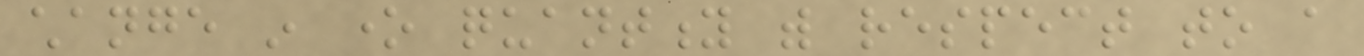change in one quantity with respect to a
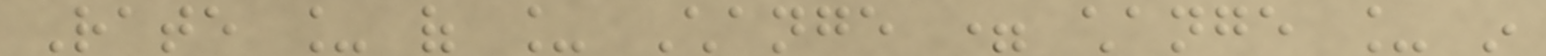Rate _ of _ Change = change _ in
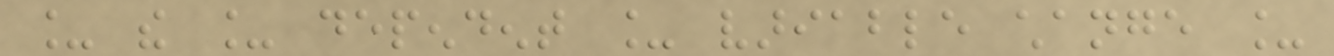_ the _ dependent _ variable change _
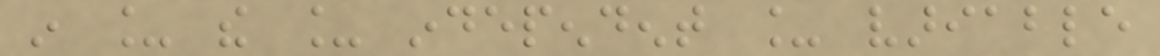in _ the _ independent _ variable
